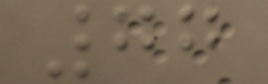77
